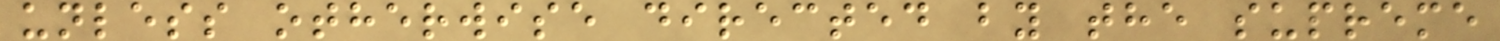unless otherwise directed by the supreme
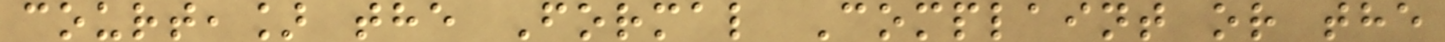court,] the Formal Complaint or the
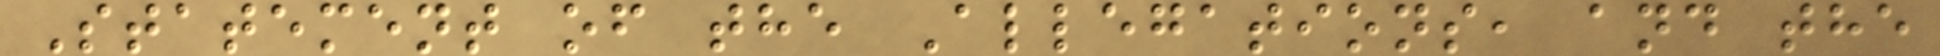Statement of the Allegations, and the
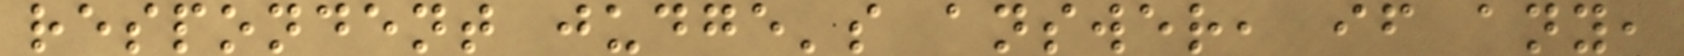respondent judge's answer, if any,
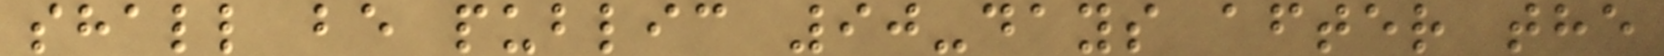shall be public 90-days after the
